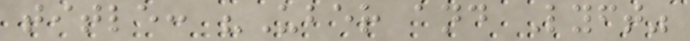title: "Uber and Lyft"
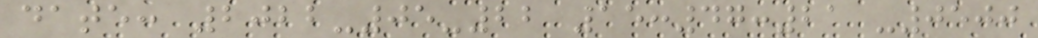date: 2022-05-22 15:47:21 -0500
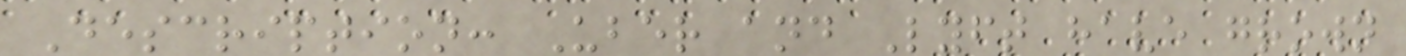Description: Uber and Lyft have grown
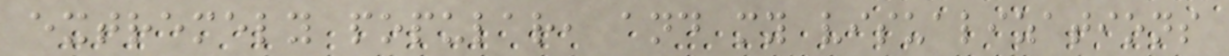extremely popular, and my visualizations
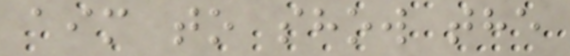aim to show the
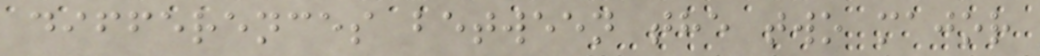differences between the two major
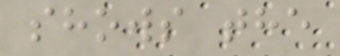shows the
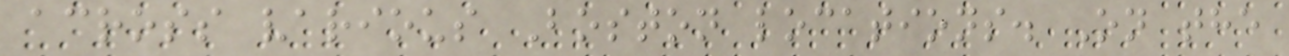across various Boston locations. On the
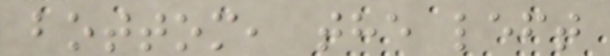bottom, the left
